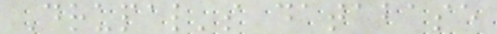Drupal's database
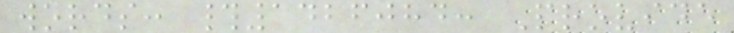words: #1426084: Provide
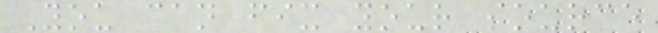You can fix your source
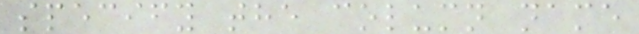specify the column name
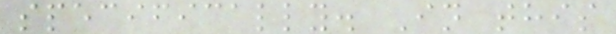specifically. In this
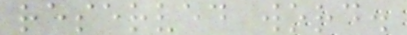reserved word.
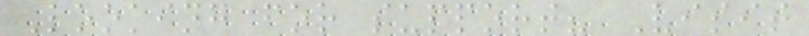Looking for support? Visit
